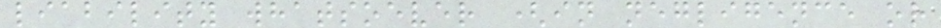liability whatsoever (in negligence or
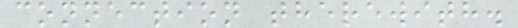connection therewith.
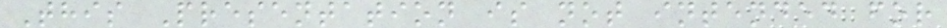This Presentation is not intended for
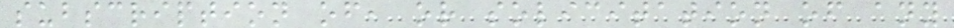subscription of, or solicitation of any
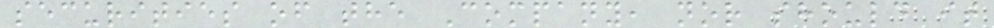securities of the Company, nor should it
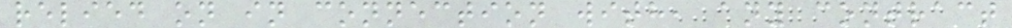relied on in connection with, any contract
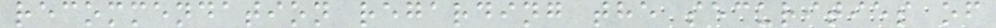recommendation regarding the securities of
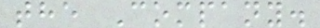the Company.
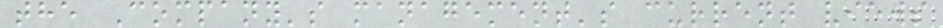the Company's management's current views
